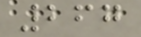267
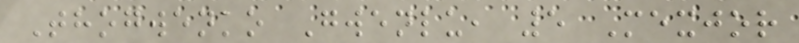Thogwenko Gwenlu, 5 Mexjor
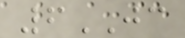6JC
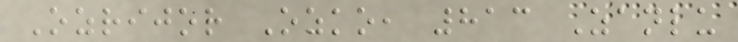Ozrijor Ozko, 813 Zanlu
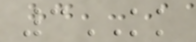3KK
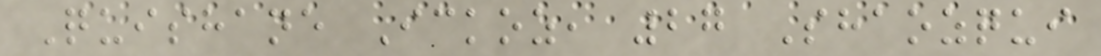Quishane Ickoz, 27 Shaozqui
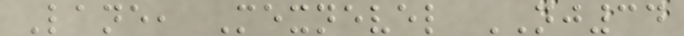Lane, Mexnevel NJ34
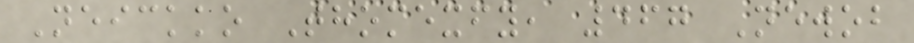Neickko Thomexfy, 467 Newob
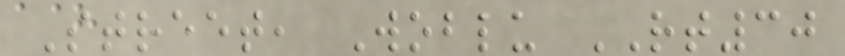Street, Woblu RT30
